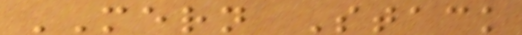MERN Stack
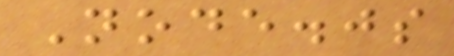Node.js
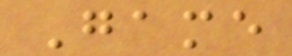Game
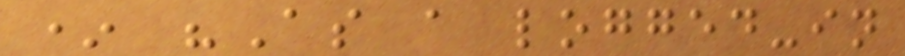* "As a logged-in
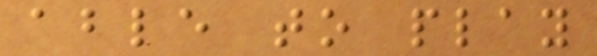able to play
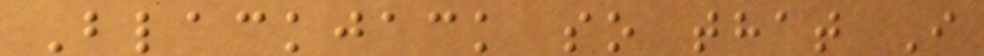Blackjack so that I
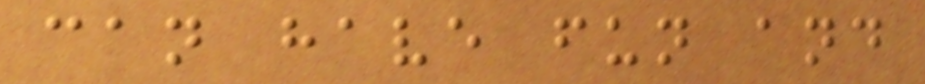can have fun and
